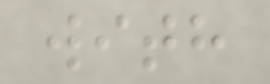with
